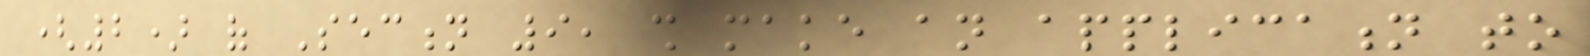(2) of Section 9, shall make an application to
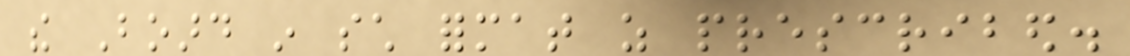the Board in such format as prescribed.
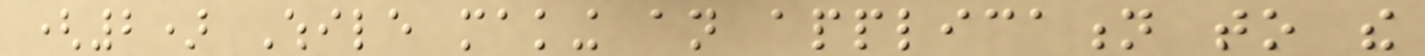(2) While making an application to the
